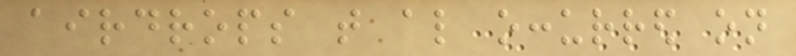airdrops that also occurred on
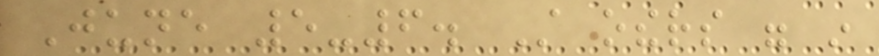June 5-6. Still others were in
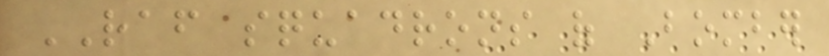RAF squadrons of Bomber
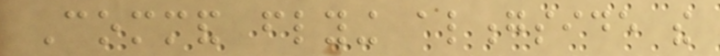Command flying alongside the
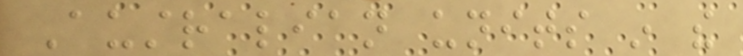Australian units in the
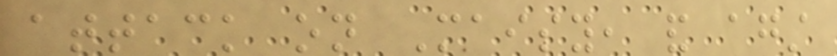attack on Maisy, and against
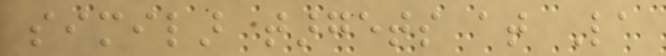similar targets at La
